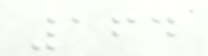164
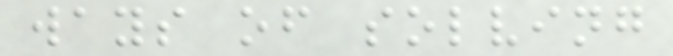ways of solving
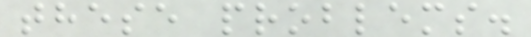these problems.
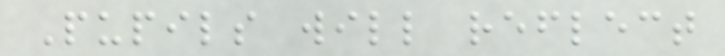Pupils will reflect
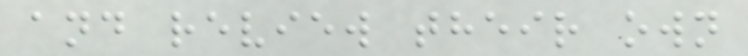and review their own
